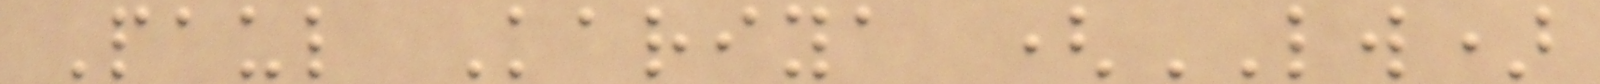Paul Kariya (LW)
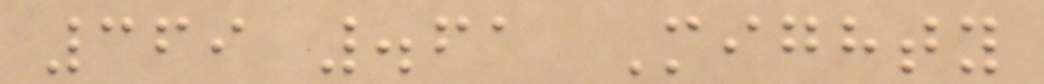369 .61 Mighty
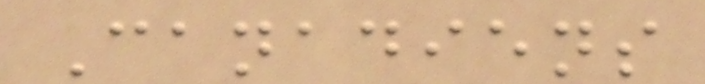Canadiens
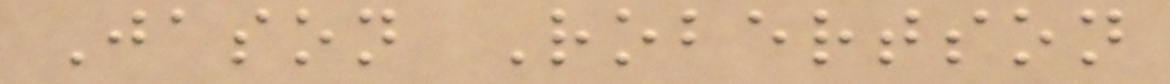Jason Robertson
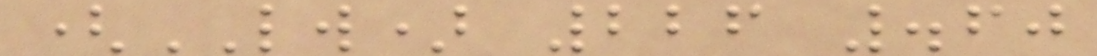(LW) 226 .60
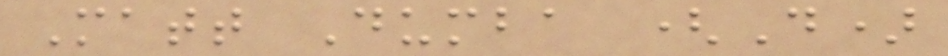Matt Dumba (D)
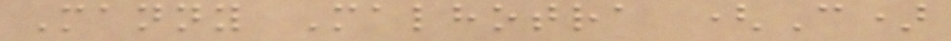Manny Malhotra (C)
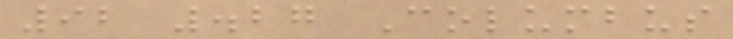92 .27 Columbus
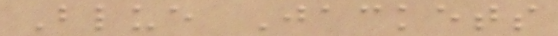Blue Jackets
